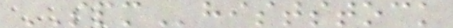SPMhiststock
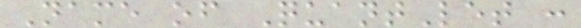Name of QuantLet :
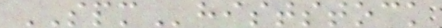SPMhiststock
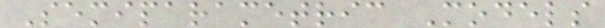Semiparametric Models
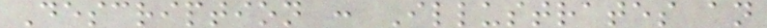Description : Illustrates an
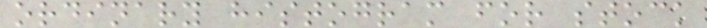ordinary histogram for stock
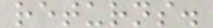returns.
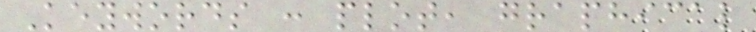Keywords : plot, graphical
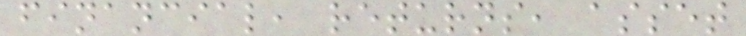financial, returns, asset
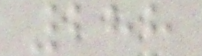288
